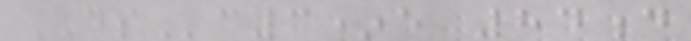DSc3*e 84d
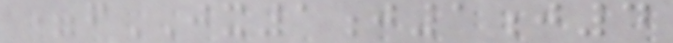=fJX1j1j4
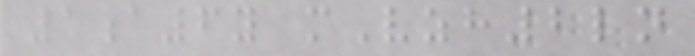1a6y mVzh2ln
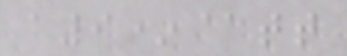a9*@tt
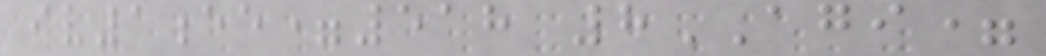iv1ee=518 8AGI=
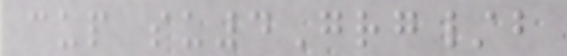cup su4Grg/b
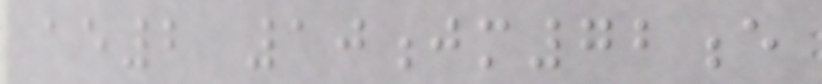ae2 10jm72e
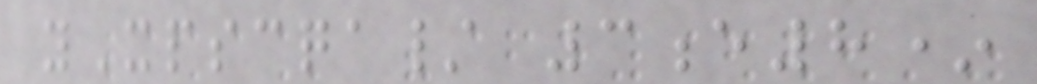yXpscqa/ 3e8*
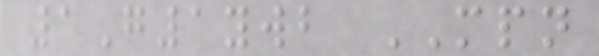1G1ywb MPN
